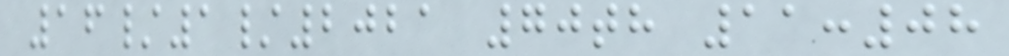16/1/2021 70th 11:08
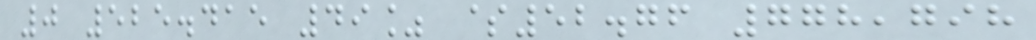0 525.415 49% $52.76 778,798
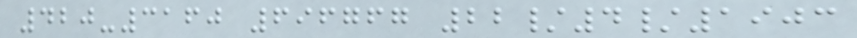420-3160 696767 22/4/1903
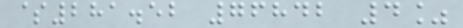$281.52 76842 4%
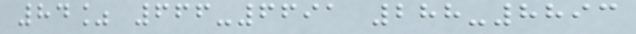84% 666-6691 288-8893
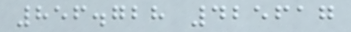856.728 425617
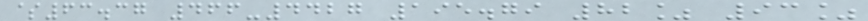$63.37 466-4427 195.79 82% 93%
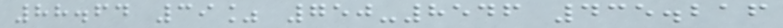88.64 39% 750-8546 435.216
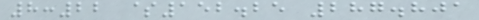8:22 $152.25 287.801
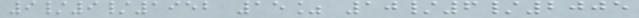9/9/1952 15% 10/6/2005
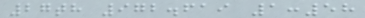27th 972.619 1:58
